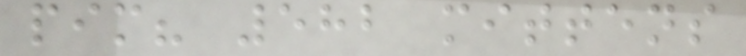pim? 582 mittens
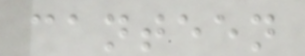canteen
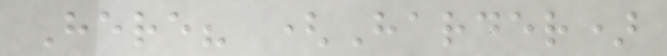Here? (Harder)
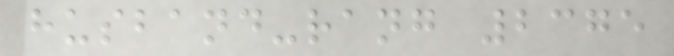husband-rang 2375
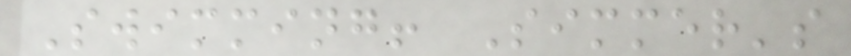Swimming! Simmer's
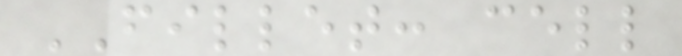FILLET: cell
